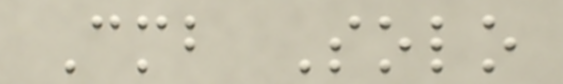Cmb Solo
